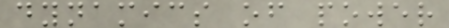dynamics of power
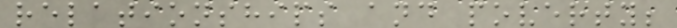relationships and poverty;
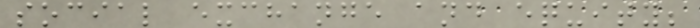social exchange and equity;
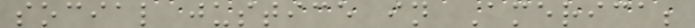social justice in America;
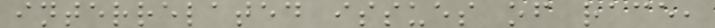interrelated issues of race,
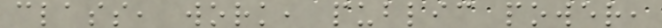class, work, public power,
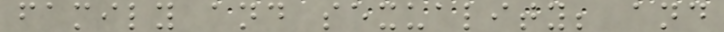family and sexuality; and
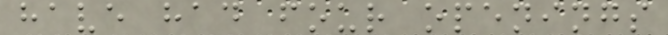have had four openings
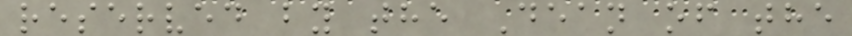reserved by the Dean of the
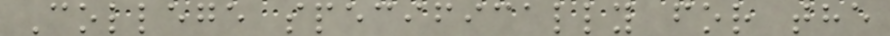College specifically for the
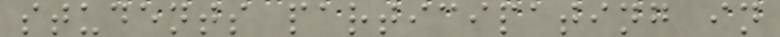students participating in
